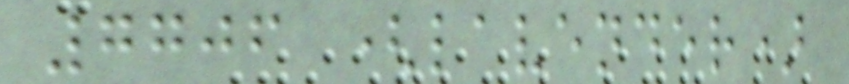7706 (lavender)
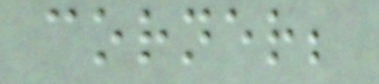corner;
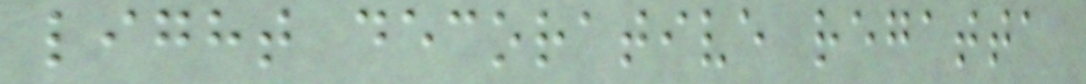light decorative regatta
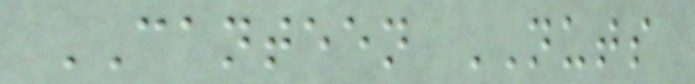CANTEEN NUTS
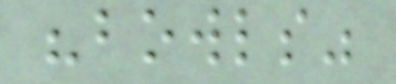"bowls"
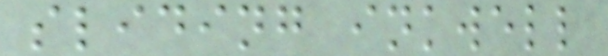sliding inkwell
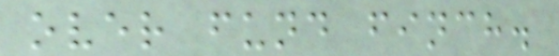over fund finch.
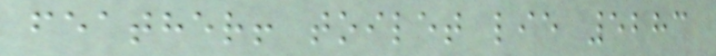feather! toilet lie 5283
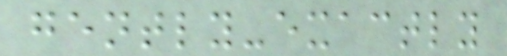gently-exactly
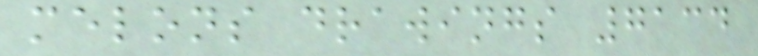melons drawings 7134
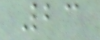23
